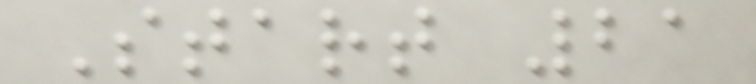Start 21
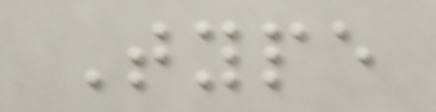Type
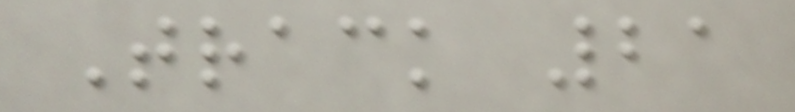Track 21
